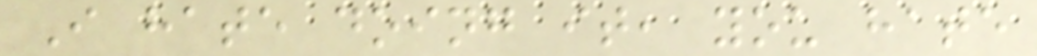I hate doing it, you hate
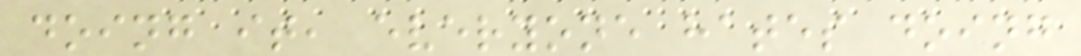doing it, everyone hates doing
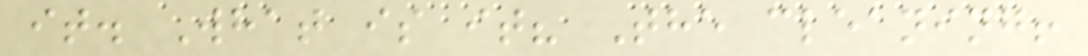it. What is it? The cleaning!
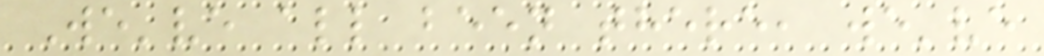We've all been there, we've
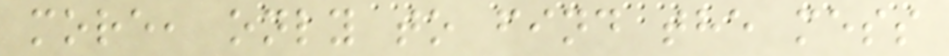more, only to find the mess
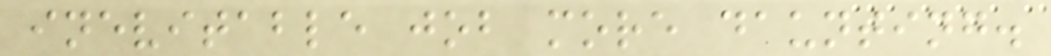inevitable job more daunting.
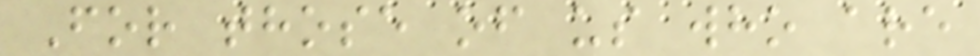For those of us who are
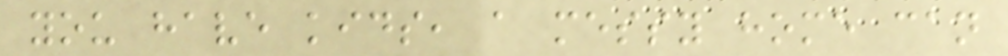you have kids, a messy home can
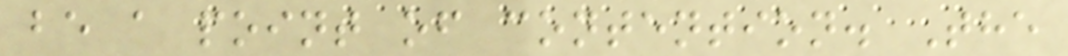be a point of contention. The
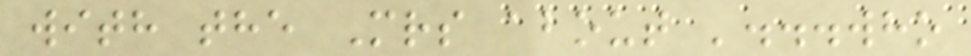with the Mrs about '...who
